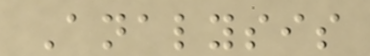Analysis
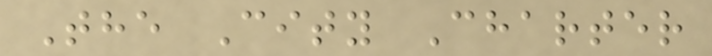The City Charter
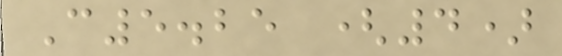C5.25 (4)
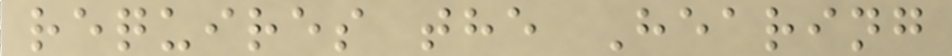requires the Hearing
